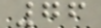76
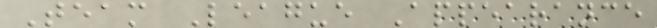Team League Appearance
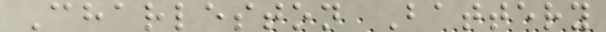Charleston Battery
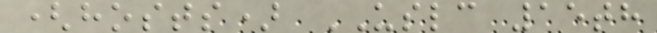(hosts) USLC 15th
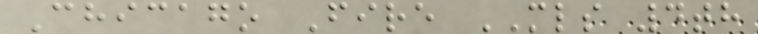Chicago Fire MLS 4th
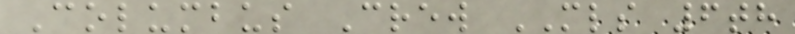Columbus Crew MLS 6th
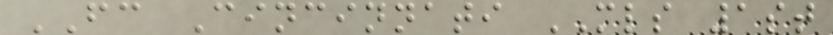FC Cincinnati MLS 1st
